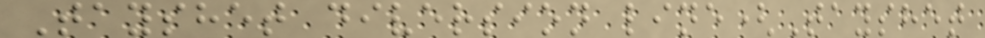Tayshet diversion line(Tayshet
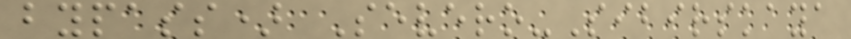bypass) Severo-Sibirskaya
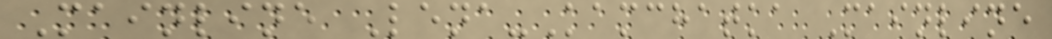Mainline Lena-Kamchatka Mainline
